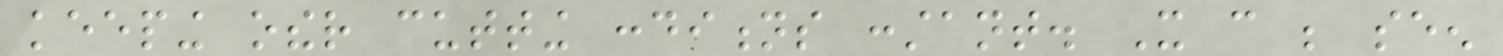keeping other cutting conditions constant. It can be seen
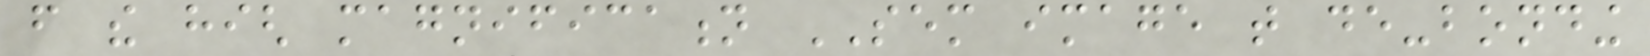from the high magnification SEM image that de-bonding
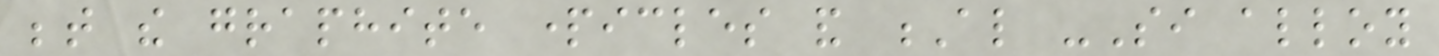between the graphite particles and Al -Si alloy
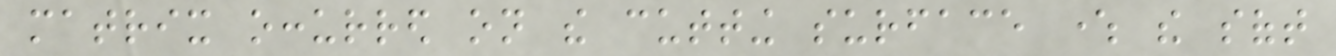matrix occurred on the cutting surface where the soft
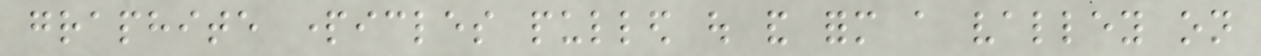graphite particles pulled out and form a valley on
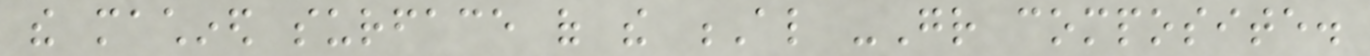the machined surface of the Al -Gr composite.
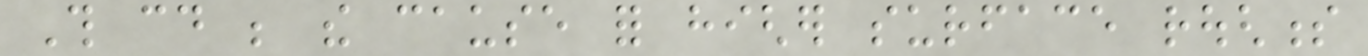This could be the cause for higher surface roughness
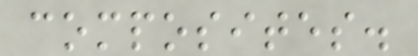composites.
